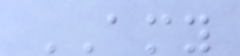AMY
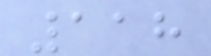118
